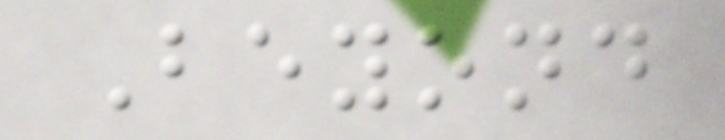Beyond
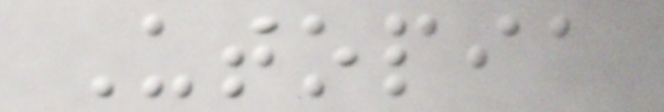Utopia
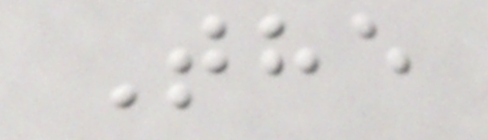The
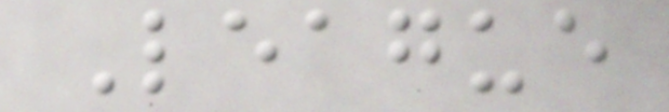League
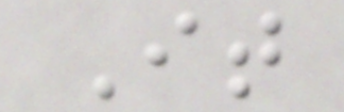It
